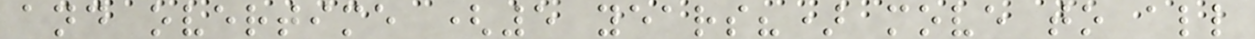and overtime (5 years?) move to all
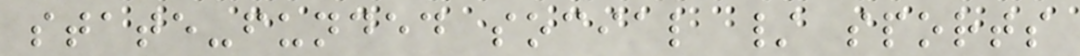state-funded social / sports
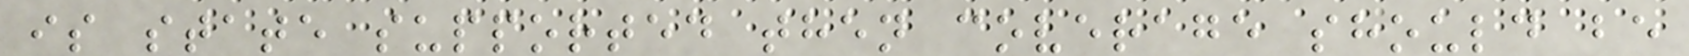is state supported then coverage should be
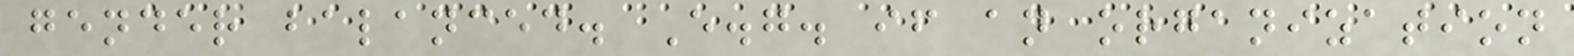gender balanced. E.g. if an organization
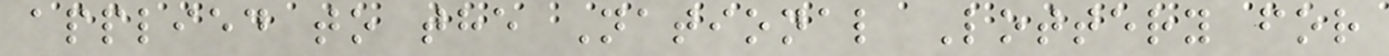applied to the National Lottery for
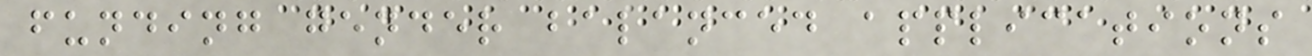funding gender balanced applications
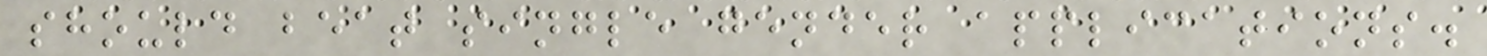should beat single gender applications.
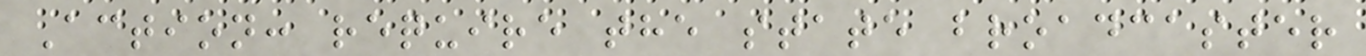Action: require the state broadcaster
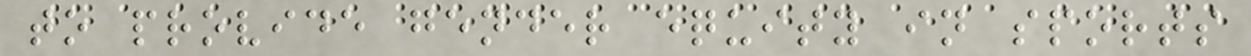to provide gender equity in sports
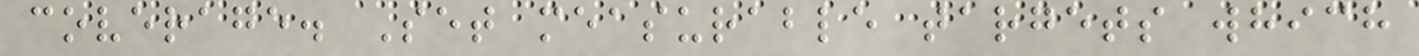coverage. Set measurable targets which
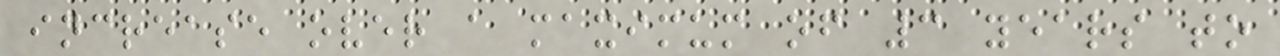increase over a maximum of 3 years to
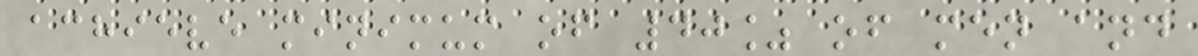achieve minimum of 40% of men and
